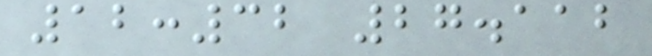12:32 27.112
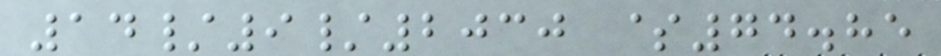14/9/2030 $74.85
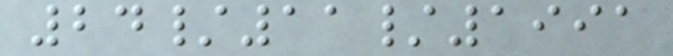24/11/1991
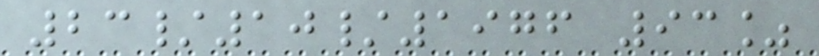23/10/1976 93%
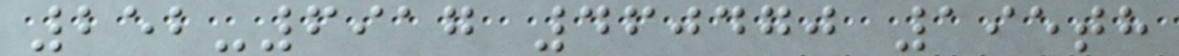252-6917 460470 195th
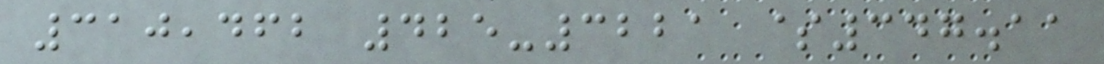310,462 425-3221 $347.11
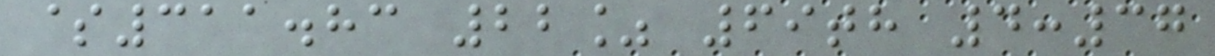$311.83 22% 69th 4:37
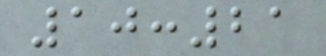10:21
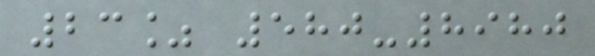23% 580-8980
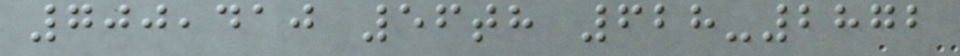700,410 56th 628-2872
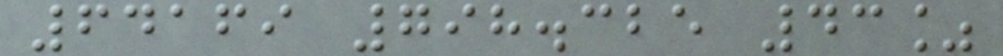64169 798.325 43%
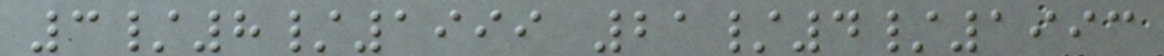3/8/1999 21/4/1993
